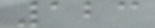123
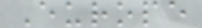Europe
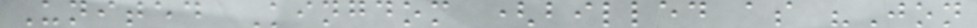United Kingdom (billed as "Jon
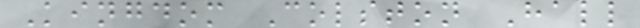Kingdom Colston Hall
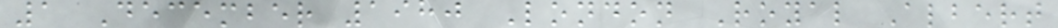1 December 1980 London Royal Albert
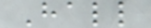Hall
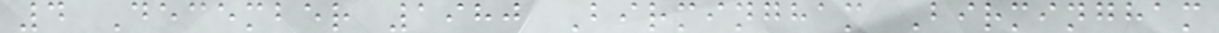4 December 1980 Birmingham Birmingham
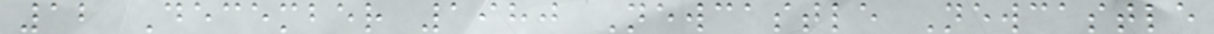12 December 1980 Newcastle Newcastle
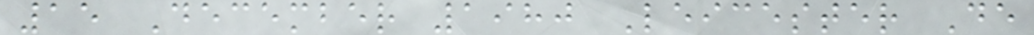15 December 1980 Leicester De
